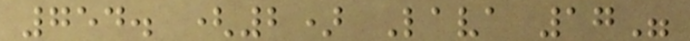754. (2) Lava 17"
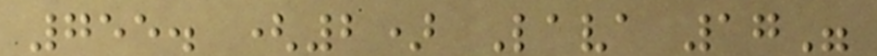755. (2) Lava 17"
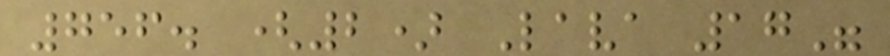756. (2) Lava 17"
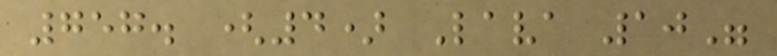757. (4) Lava 10"
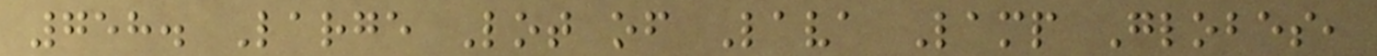758. Large Lot of Lava Lamp Globes,
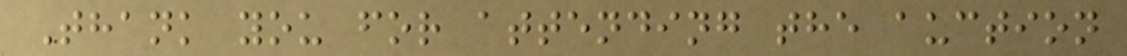Thank you for attending the auction
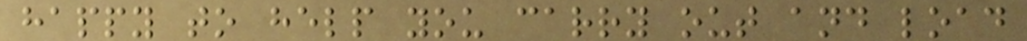happy to help you carry out and load
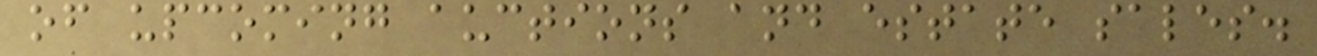of upcoming auctions and estate sales.
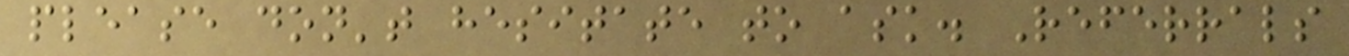please don't hesitate to ask. Referrals
